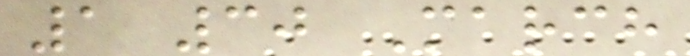1 30 March
